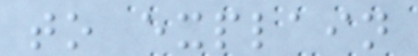to explain
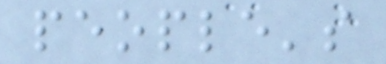people's
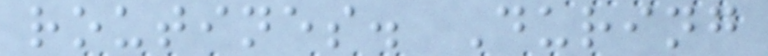routines. During
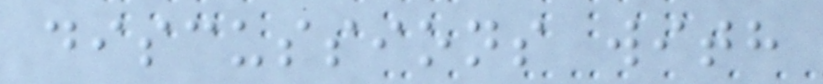discussions with
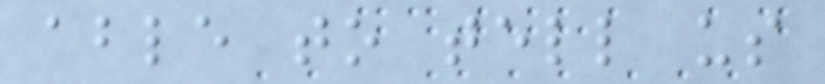able to tell us
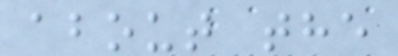about the
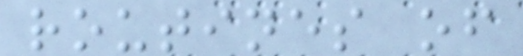routines of
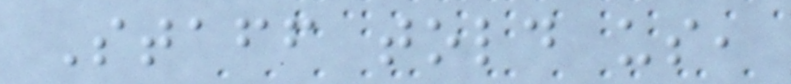Staff told us,
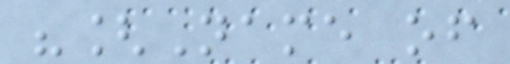"[Name of
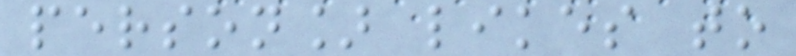person] likes to
